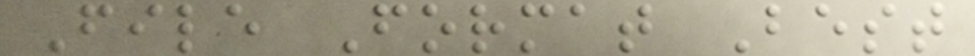File Format Best
